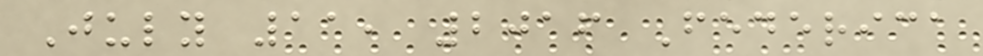July 11, 2016 Federica
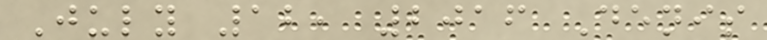July 12, 2016 Denis
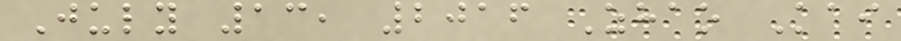July 13, 2016 Zhao Kai
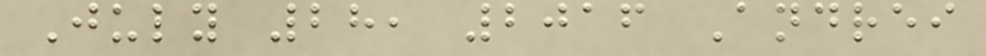July 28, 2016 Andrei
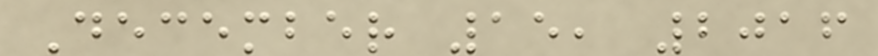December 15, 2016
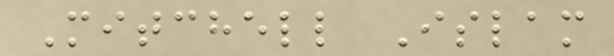Mitchell Islam
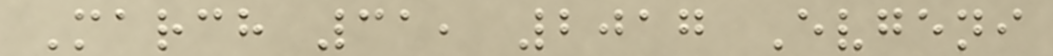March 31, 2017 Evgeni
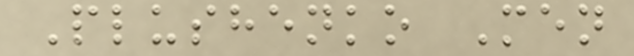Plushenko Men
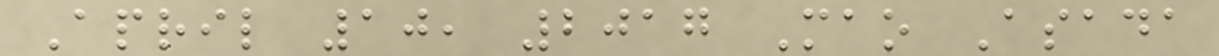April 10, 2017 Mao Asada
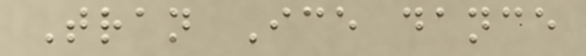Tran Ice dance
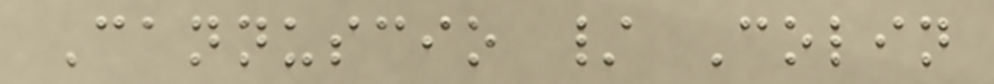Cannuscio / Colin
